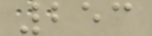253
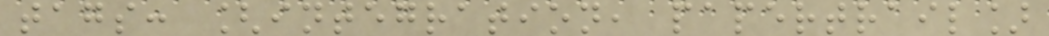tags: [integration, papertrail]
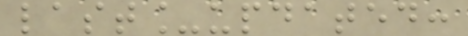last_updated:
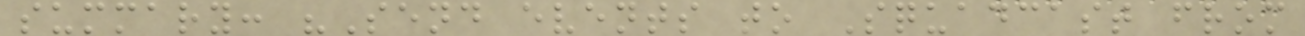summary: "Send events to Squadcast from
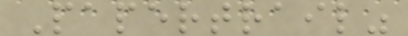Papertrail"
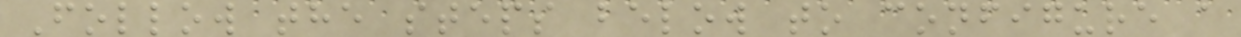Follow the steps below to configure a
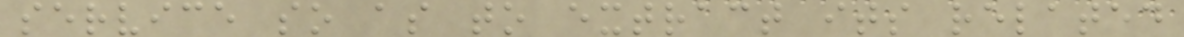service so as to extract its related
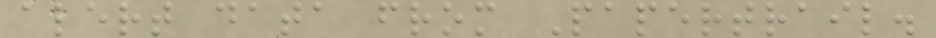alert data from Papertrail.
